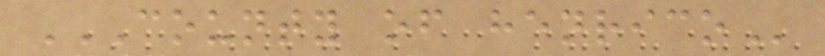COUNTY OF HENRICO
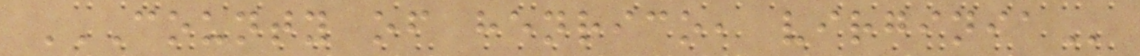COUNTY OF HENRICO, VIRGINIA
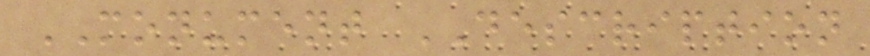MONUMENT DESCRIPTION
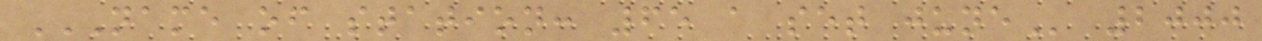NAME OF STATION: 65 A SET JUNE 2000
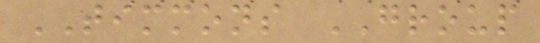TIMMONS GROUP
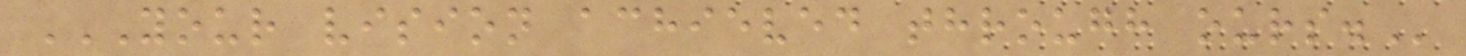YOUR VISION ACHIEVED THROUGH OURS.
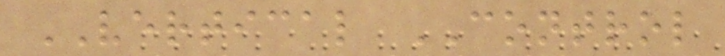VERTICAL CONTROL
